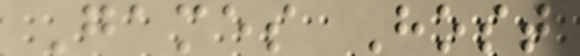Games Host
